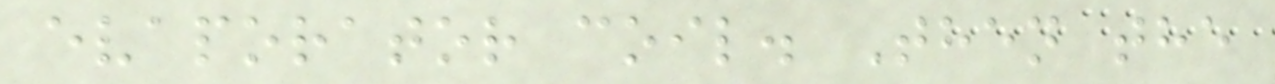evaporator coil. Then the
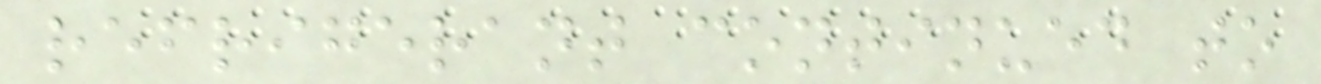refrigerant continued to
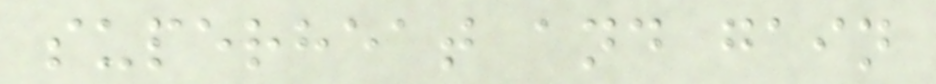superheat and gain
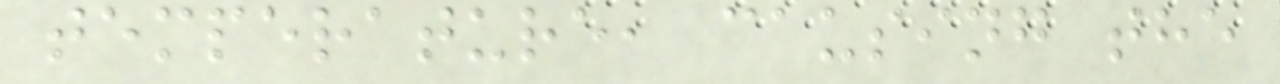temperature, causing the
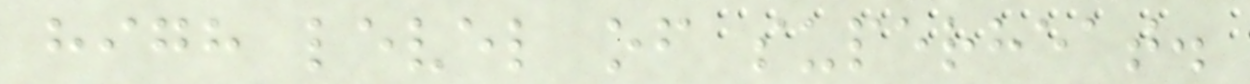high level of superheat.
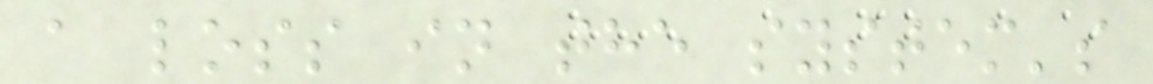a loss in the system's
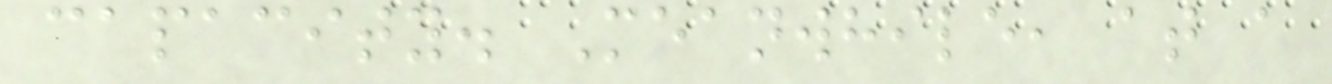capacity. Meanwhile, at a
